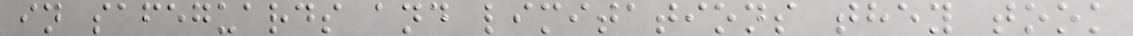in safeguards and limitations they took
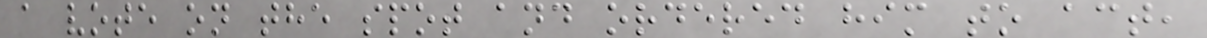a vote on the spot and ordered him to act,
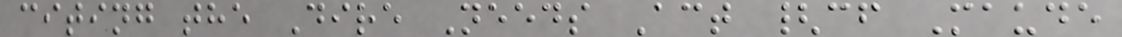citing the Dire Needs Act {cf Maude
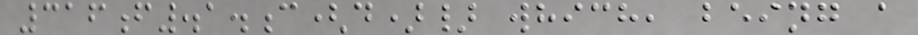316f.1.c(d)} which, being a
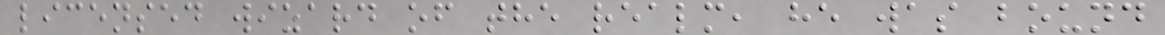licensed wizard of the realm, he was bound
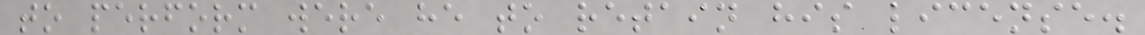to perform were he to retain his license.
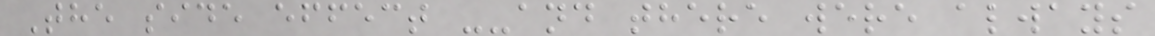The side effect --and there were always
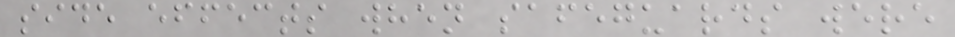side effects when safeguards were
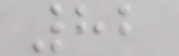82
